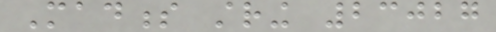Madness string 23027
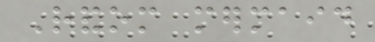Random mermaid
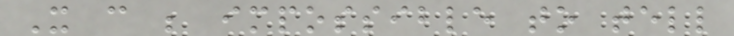It can be impossible to tell
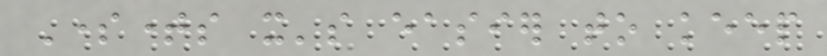Sometimes it's easier to keep
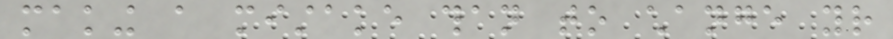making a mistake than to change your
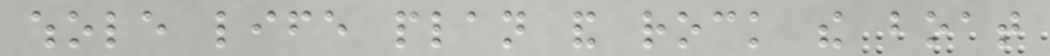whole life plan and rock the boat
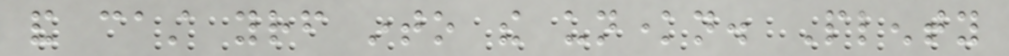and cast yourself into the unknown. Plenty
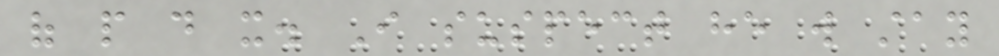of people do it. I suspect he will stay
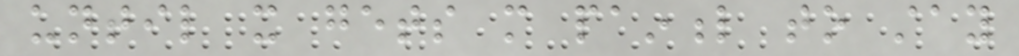until it gets more painful to stay
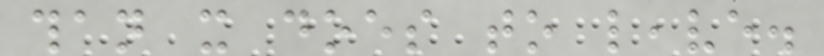than it does to leave.
